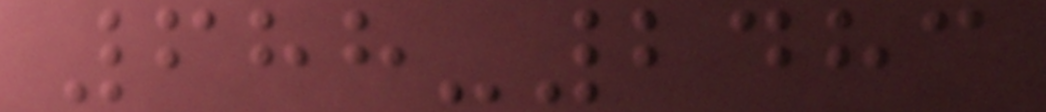688-2483
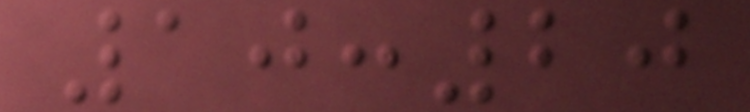10:20
